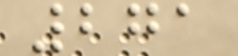271
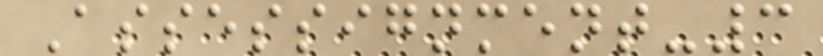Assessignment-3
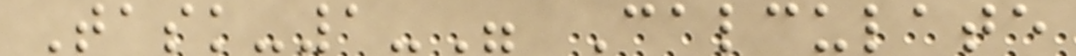Task-1-" Calculate
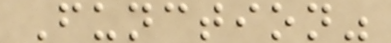Function"
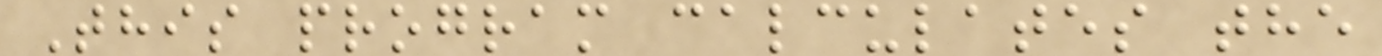This program calculates the
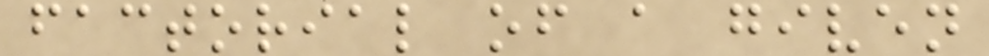factorial of a given
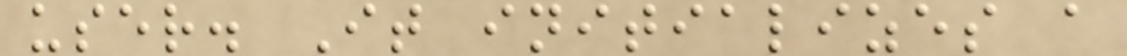user. It initializes a
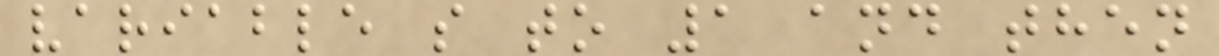variable s to 1 and then
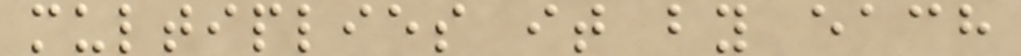multiplies it by each
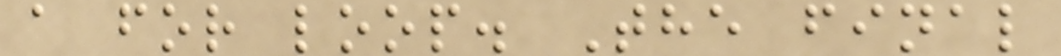a for loop. The final
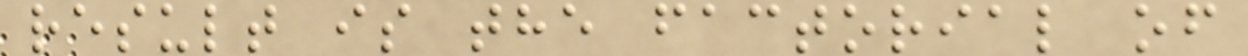result is the factorial of
